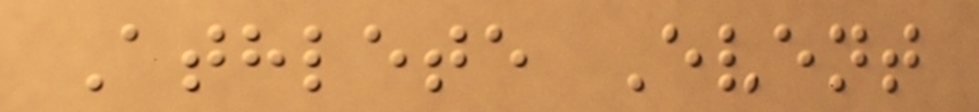Athlete Event
